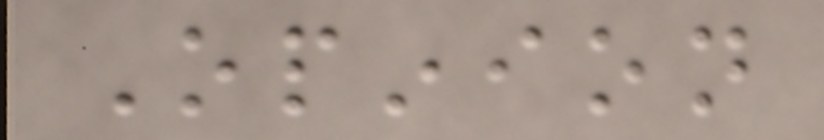Opinion
